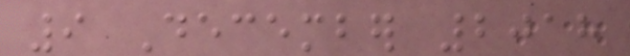9 December 2018
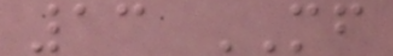13 MF
